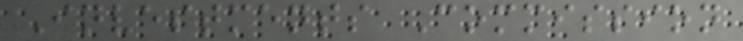Investments Commission
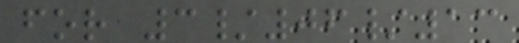for 3/06/13
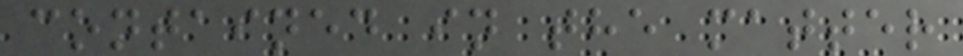contained in the matter
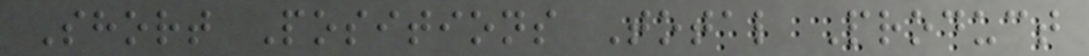Short Positions Total Product
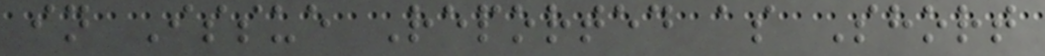in Issue Reported as Short
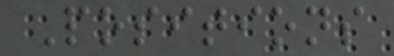Positions
